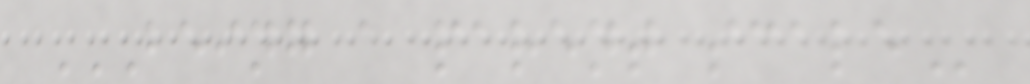BEING A PARENT SCALE
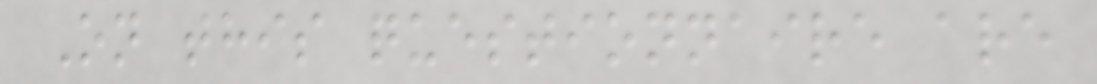On this questionnaire are
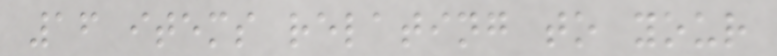16 items relating to your
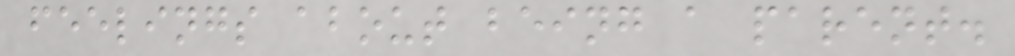feelings about being a parent.
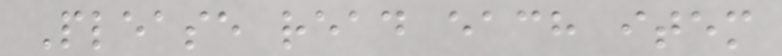Please read each item
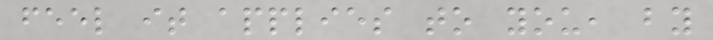feel it applies to you, by
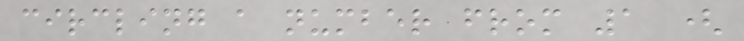circling a number from 1 (
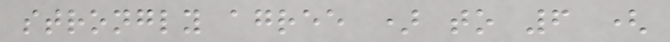strongly agree ) to 6 (
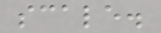scale.
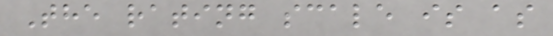The rating scale is as
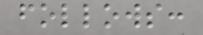follows:
